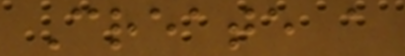Create a
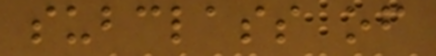subclass of
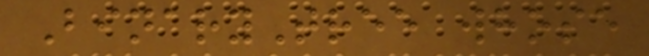BinaryTree whose
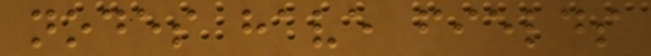nodes have fields
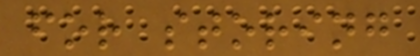for storing
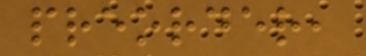preorder,
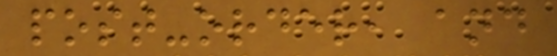post-order, and
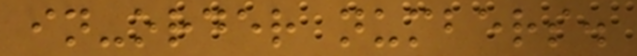in-order numbers.
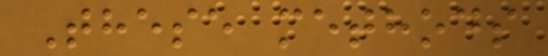These methods
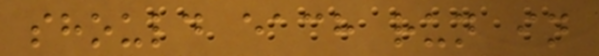should each run in
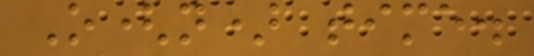O(n) time.
